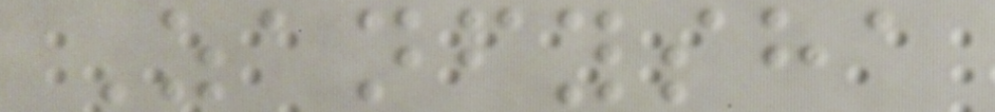Zanfysha
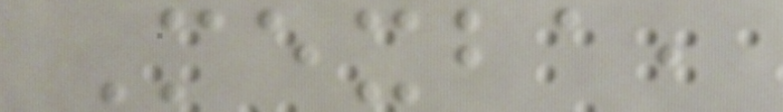Mexba,
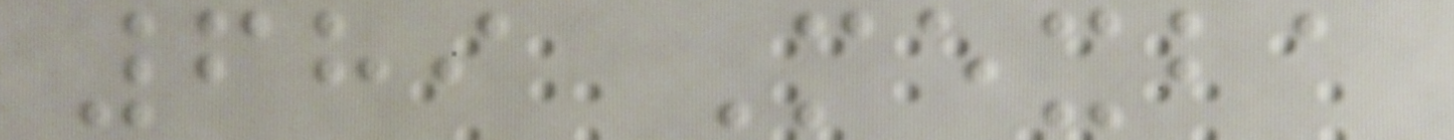689 Mexba
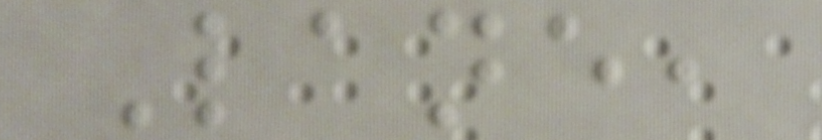Lane,
